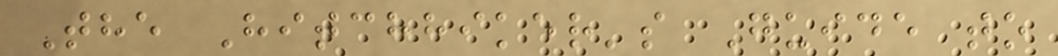The Hitchhiker's Guide to
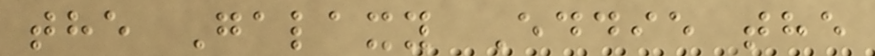the Galaxy Eddie the
